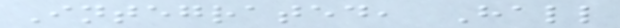Integrated, Hall
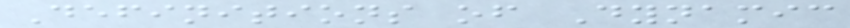Definitions of Dynamic
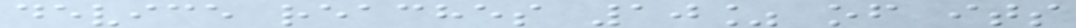device reaches 10% of its
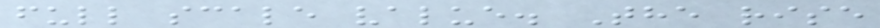full scale value. The rise
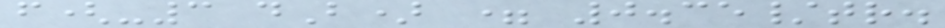f(-3 dB) = 0.35/tr.
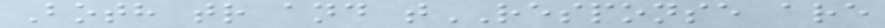Both tr and tRESPONSE are
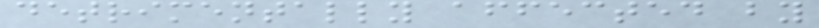detrimentally affected by
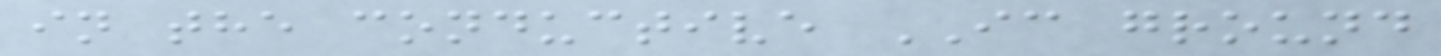in the conductive IC ground
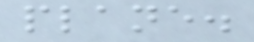plane.
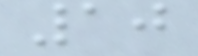10
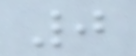0
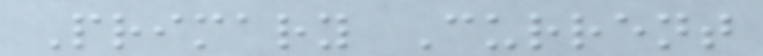Primary Current
